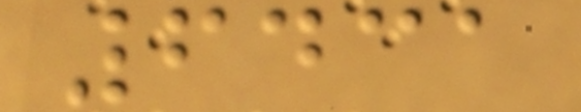6431
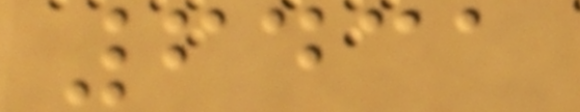6431
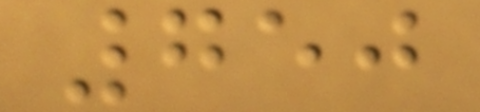750
